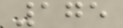175
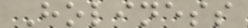Holiness
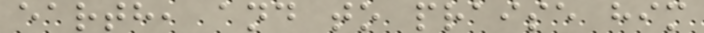earth, and to praise him
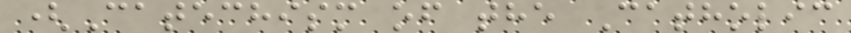(Catechism of the Catholic
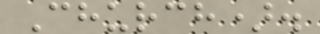Church).
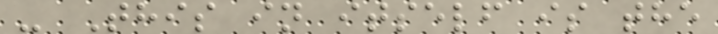- This in itself is the
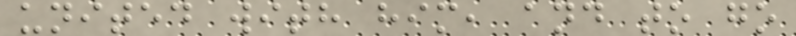united with him, and to go
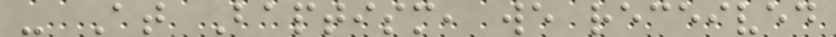- At Baptism, we received
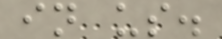in us.
